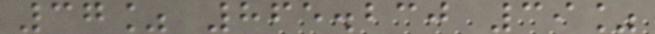37% 865.230 39%
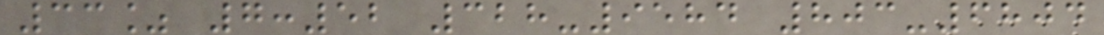33% 7:52 328-9584 803-6804
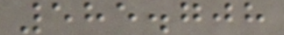585.708
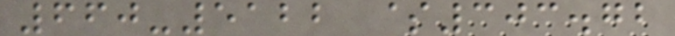660-5122 $303.72
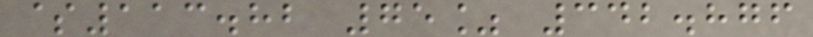$113.82 75% 342.876
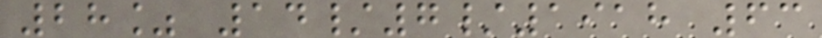28% 14/7/1918 63
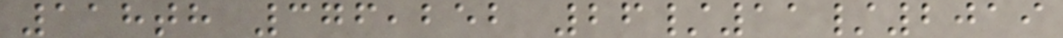118th 376,252 26/11/2019
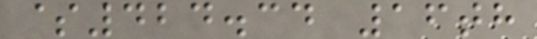$424.34 16th
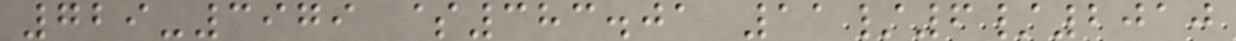729-3979 $383.01 11/6/2010
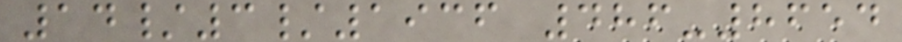14/3/1936 486-8654
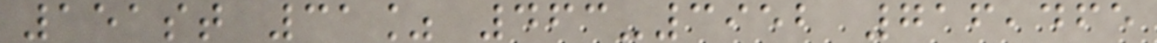151st 31% 463-3952 716,465
